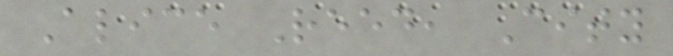Alice Reed, City
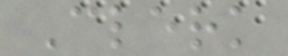Clerk
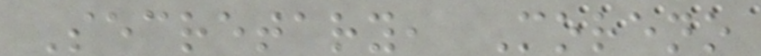Secretary, Moreno
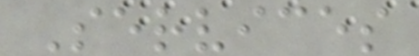Services
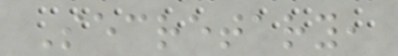Secretary,
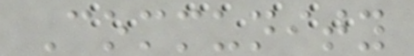Community
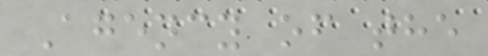Agency of the
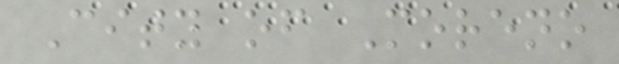City of Moreno
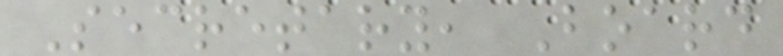Secretary, Board
